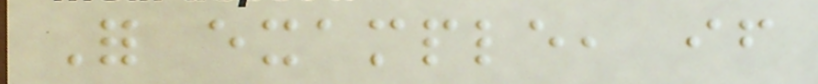For example, if
